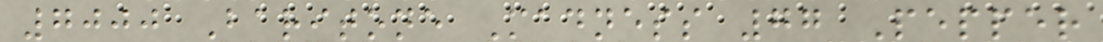7000 Baritone Madness 77 Pepper
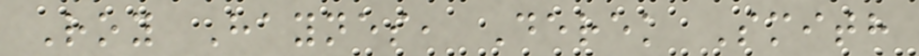Roy Haynes, Derek Smith
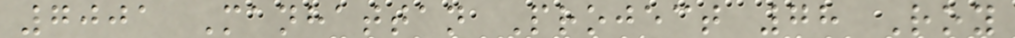7001 Manhattan Project 78 Roy
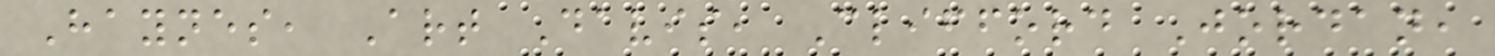Haynes, Art Davis, Clifford Jordan,
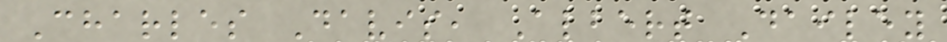Charles Davis, Albert Dailey
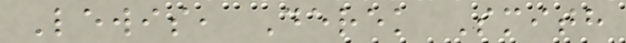Lewis, Derek Smith
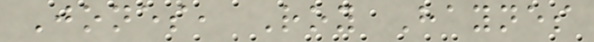Jones, Roy Haynes
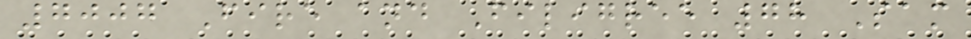7007 Fire and Filigree 78 Sam
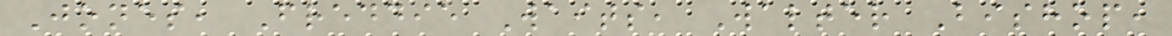Jones, Freddie Waits, Walter Bishop,
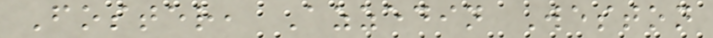Foster, Azzedin Weston
